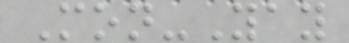Mon-Yay
